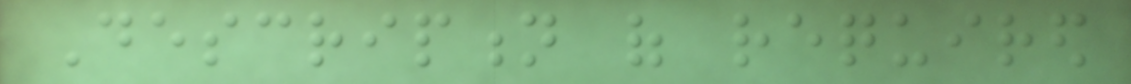Description of required
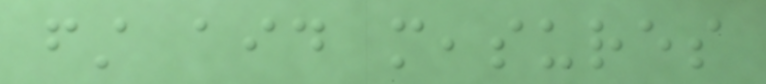first aid measures
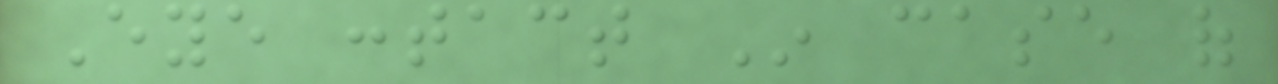Eye contact In case of
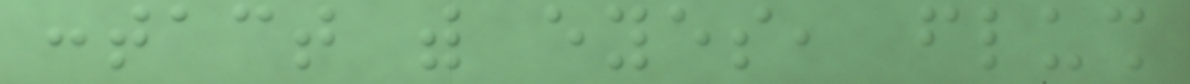contact with eyes, flush
